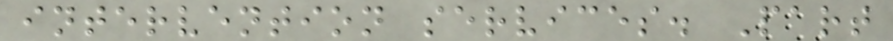intervention services. Part
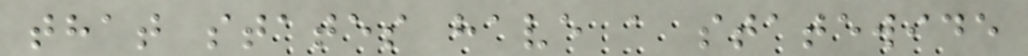that states have a statewide
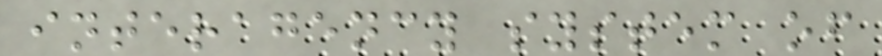interagency system of
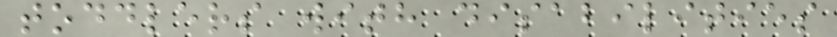toddlers with disabilities
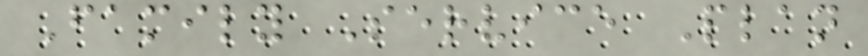Family Service Plan
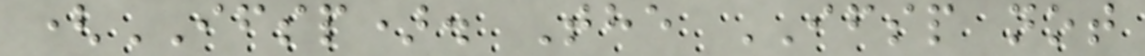(IFSP). The IFSP not
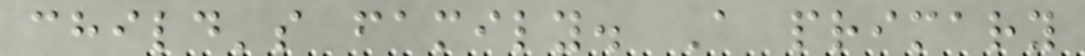child's family. A primary
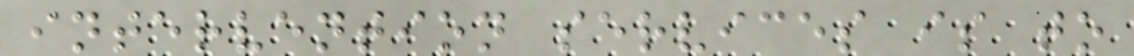intervention services is to
